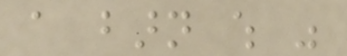a barn which was
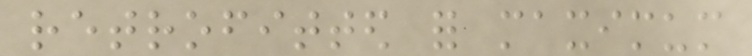retrofitted for maximum
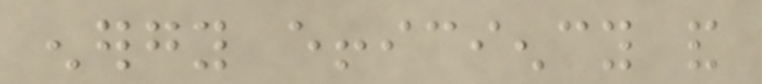energy efficiency and
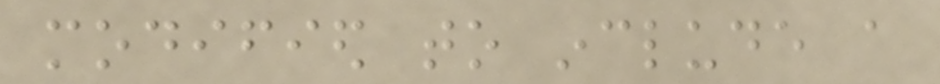modified to include a
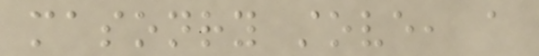masonry stove, a
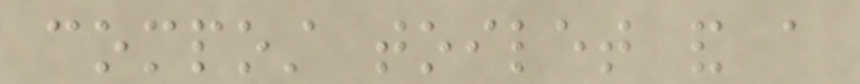compost toilet and a
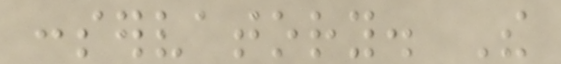conservatory. The
